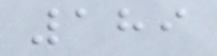189
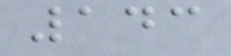143
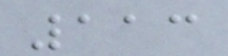113
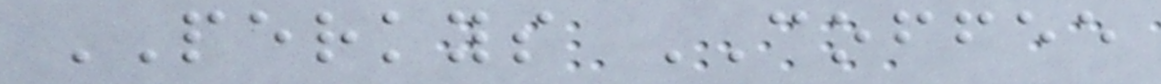PERKYS COFFEE
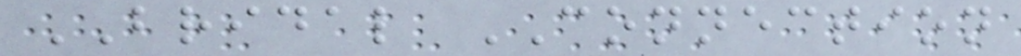BRIDAL CONNECTION
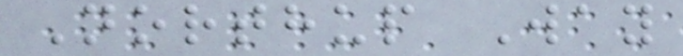Northup Way
